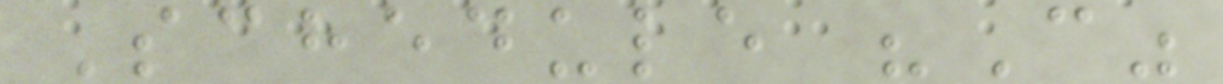Schedule "C"
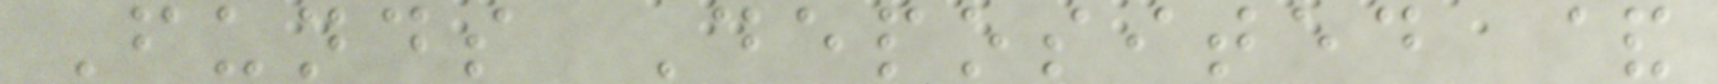Funds Deposited &
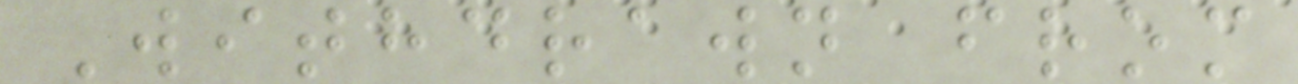Withdrawn from
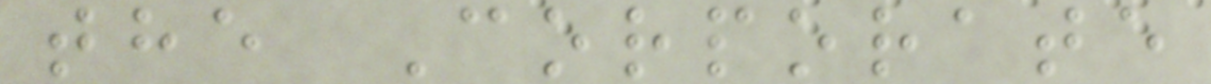the Corporate
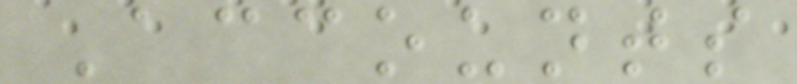Accounts
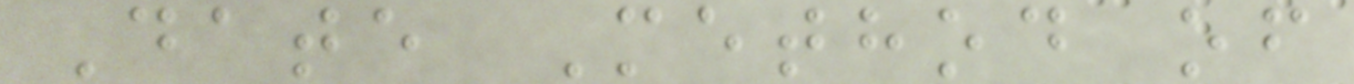Date Method of
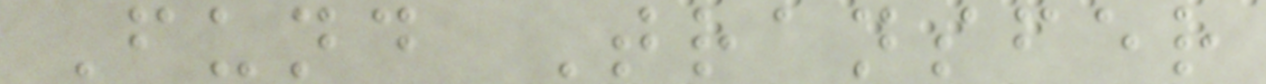Fund Transfer
